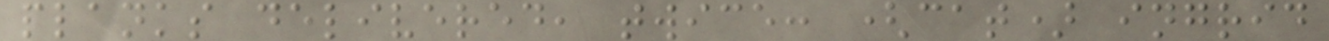planks delivered, twice: (cat) ingrid
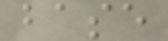base
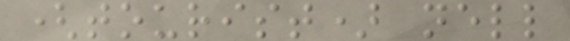(tourist) nell
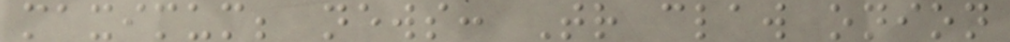maximum; news: Tr claw onion
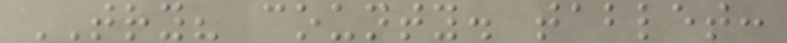TRY? county. tablet:
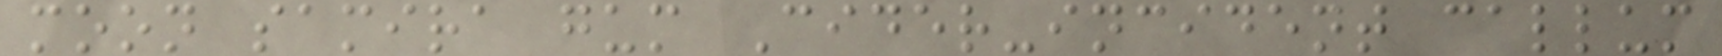moon samira gum Cider-incident callum
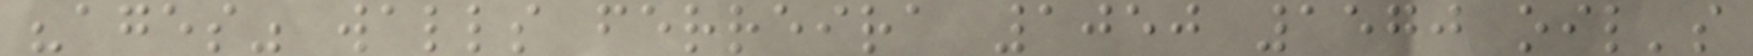"ages" walls ferreira 1050 1570 oil's
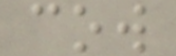cow
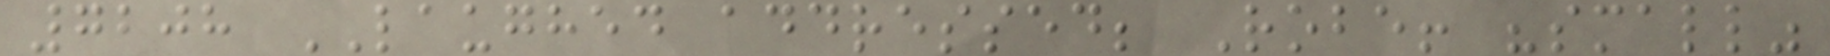7208 LAUGHED addressed; Robe! "small"
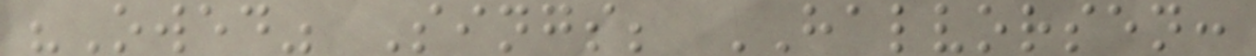"Owed" Sings; HALVORSEN:
